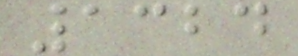1324
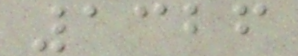1326
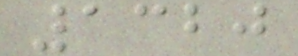1320
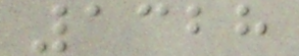1328
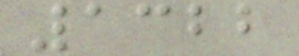1322
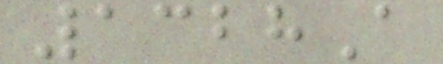1328A
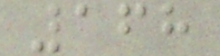168
